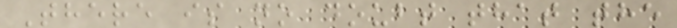There is no doubt that the
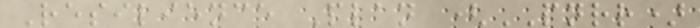Resilience Plan (PNRR)
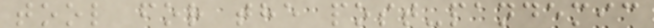tool for the post-pandemic
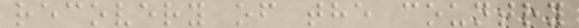recovery of the country
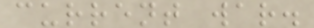current war.
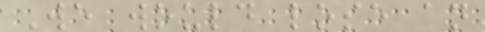We would lose an
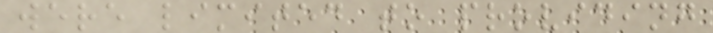were limited to providing
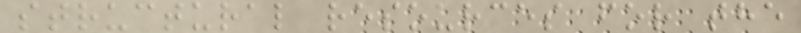structural resources for the
